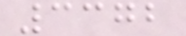3372
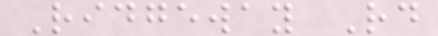Ridgeway Rd
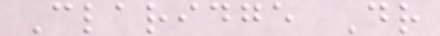Claridge Dr
